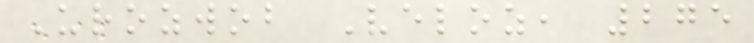Urozwob Veloz, 275
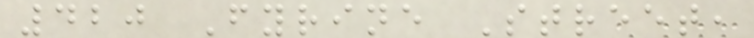420 Fyrine Street,
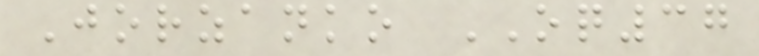Jorzanko OQ37
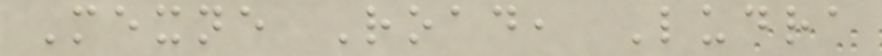Mexne Road, Ludra
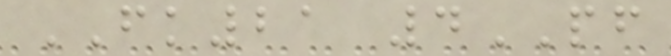FK21 4PF
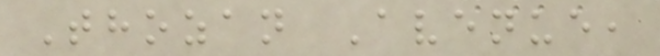Thozan Avenue,
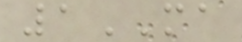1MA
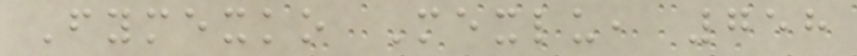Fymexko Mexlu, 758
